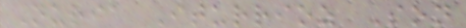Nuria Iturrioz Son
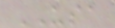USA
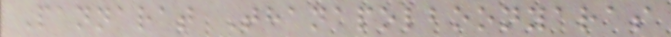Pannarat Thanapolboonyaras
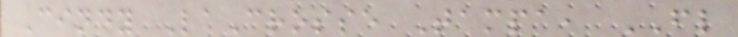Cindy LaCrosse Tampa, FL
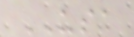USA
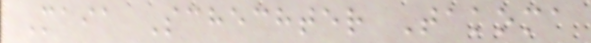Maia Schechter Takoma
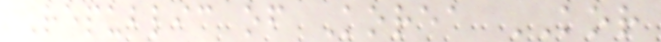Republic of Korea KOR
